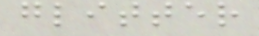glitter
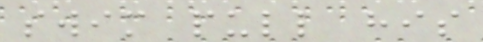swim pull his
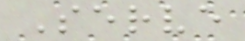Serve
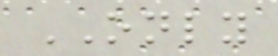ONLY
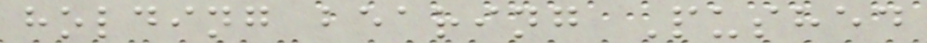holding bearing Pushed
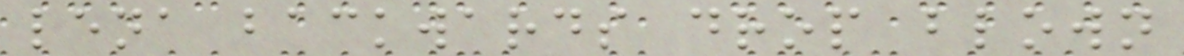lena backwards drop blown
